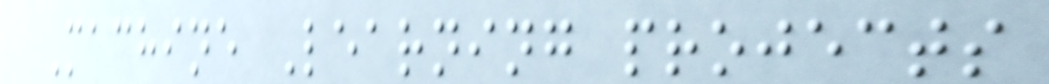Machine Learning projects
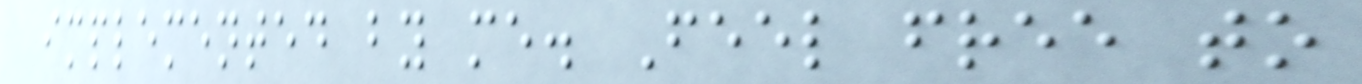implemented by me. Feel free to
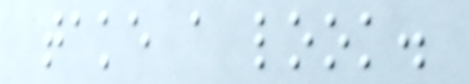take a look.
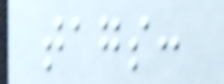tags:
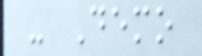- Demo
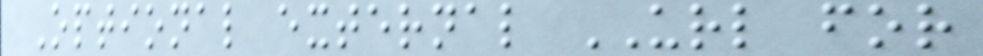Optional external URL for
